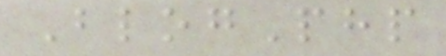BlogPhp
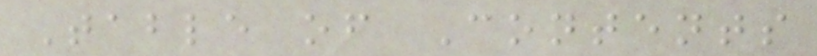Table of Contents
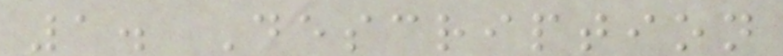1. Description
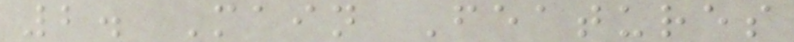2. Main Features
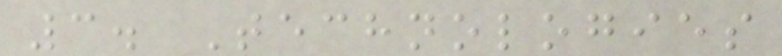3. Technologies
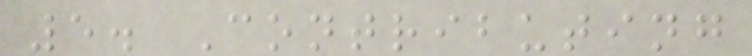5. Contributing
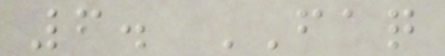6. FAQ
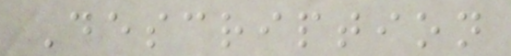Description
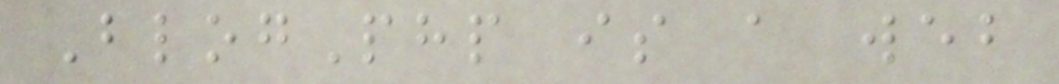BlogPhp is a web
